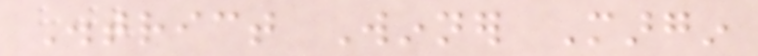District Winner Margin
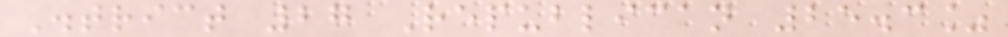District 27 Republican 25.3%
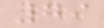79
